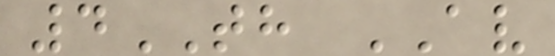4TH AV
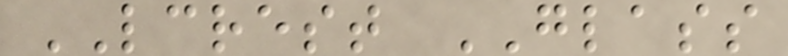LCREST GLASS
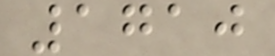1710
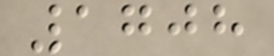1708
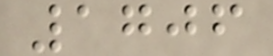1706
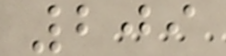209
